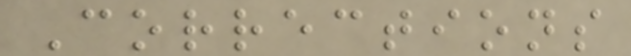Corrections
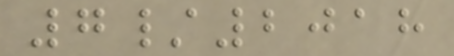7/2018
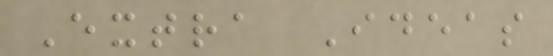Extra Ideas
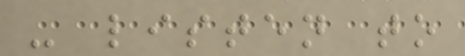- listen to
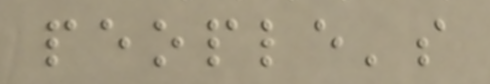people's
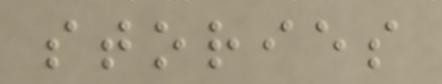stories
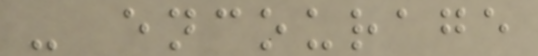- encourage
